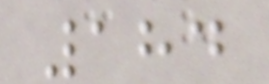184
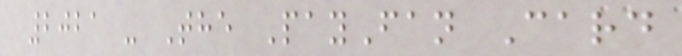2021 - The PayFan Card
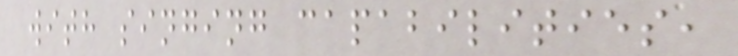with singing capabilities,
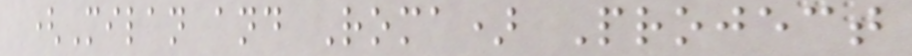(Milan and Roma) Project
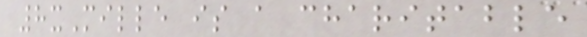8xMille is a charitable
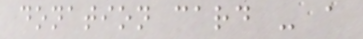donation card - a
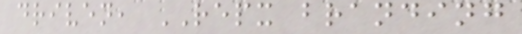driven, REPX branding
